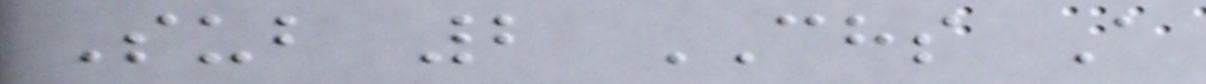Sub 2 CHS A
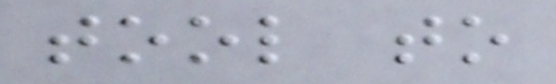tool to
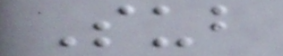Sub
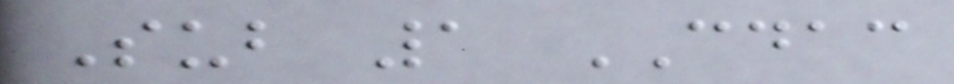Sub 1 CDAC
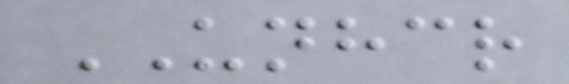UNHCR
